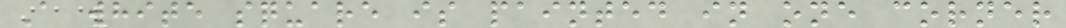A white square is painted in one corner
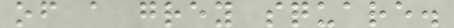of a grey square.
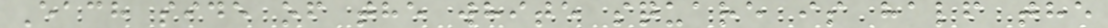Each side of the white square is half the
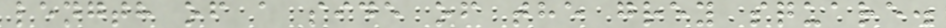length of a side of the grey square.
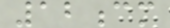12cm
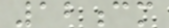12cm
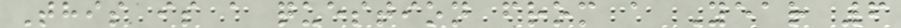This is a question from a Year 6
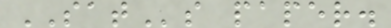SATs paper.
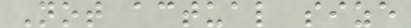Not actual size
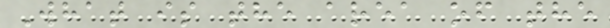What is the area of the
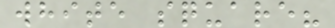white square?
